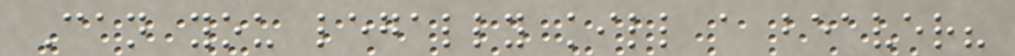Can you legally kill a beaver?
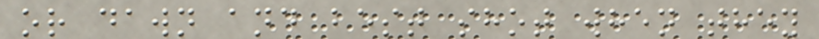or dawn and best shot when they
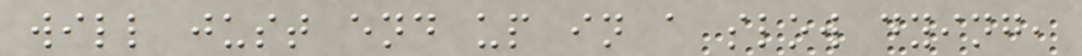will just end up in a slow dying,
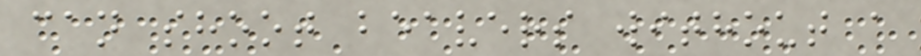can shoot beavers without a
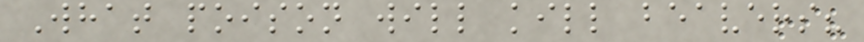What poison will kill beavers?
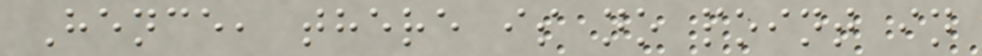Hence, there is no point in
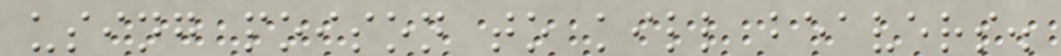using poison to kill beavers.
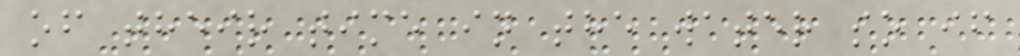of their time in the water so if
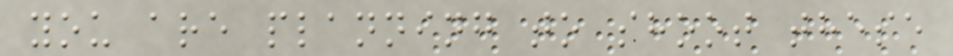you are planning to shoot these
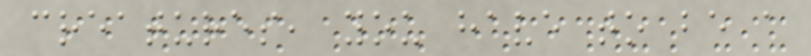creatures, you have to be a
